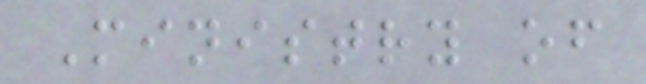Ministry of
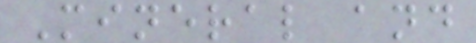Mineral and
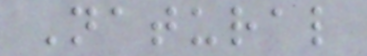Natural
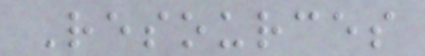Resources
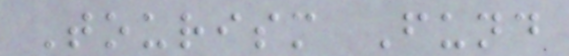Tourism Fund
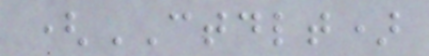(CTDLT)
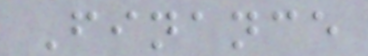Finance
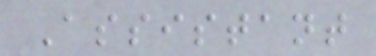Assistant
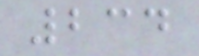234
